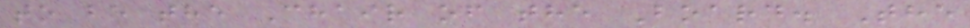to be the Chair of the Board. The
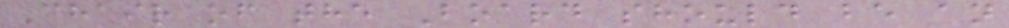Chair of the Board should be an
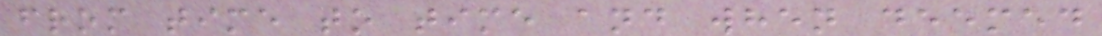from time to time and when deemed
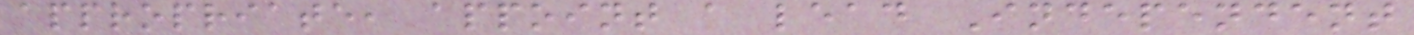appropriate, appoint a lead Independent
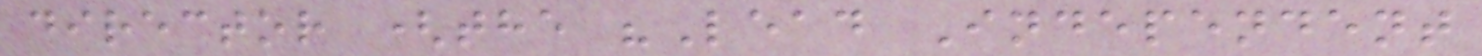director (the "Lead Independent
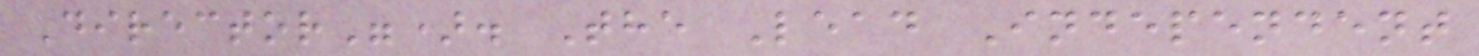Director"). The Lead Independent
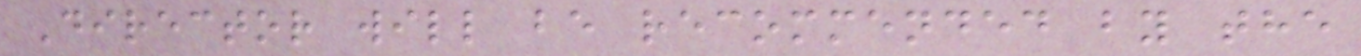Director will be recommended by the
